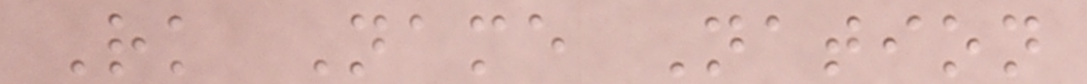Rk Name Nation
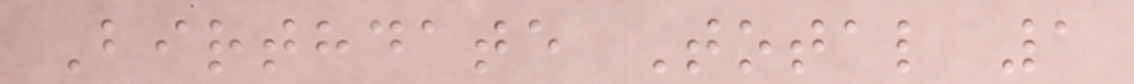Birthdate Total 1
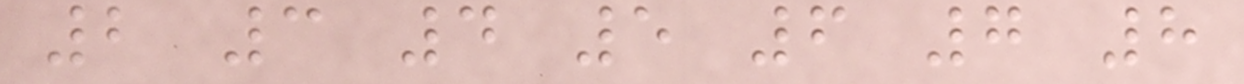2 3 4 5 6 7 8
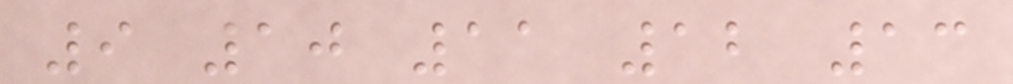9 10 11 12 13
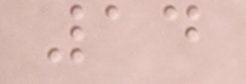14
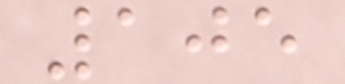105
